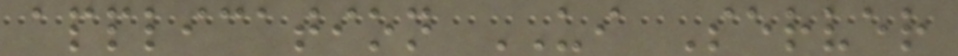application UI Server
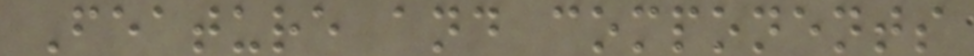Feature and components
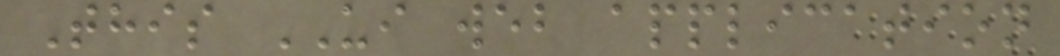This UI web application
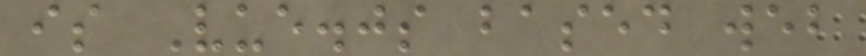is Vue.js based web
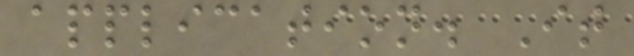application. It
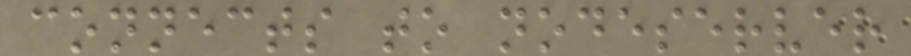connects to nodeserver
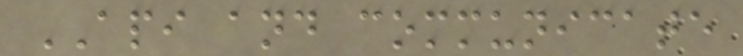API and communicate
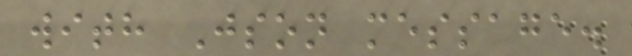with Json message.
